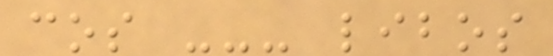cos --- libos
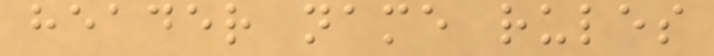header name rules
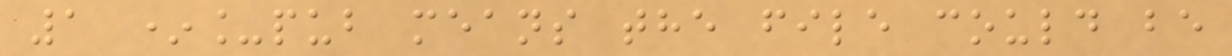1 *_pub means the file could be
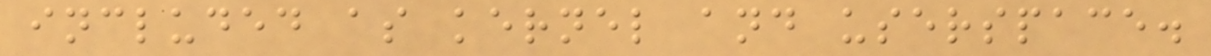included as kernel and userspace.
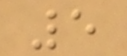5
